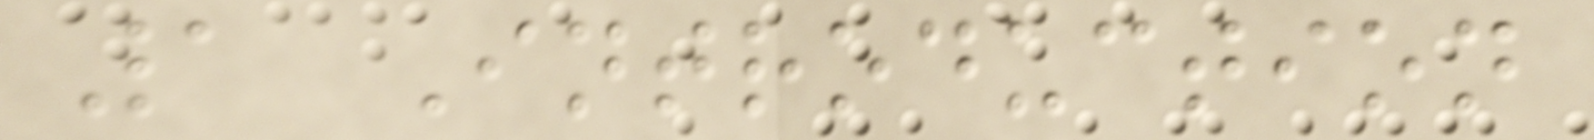1 Introduction
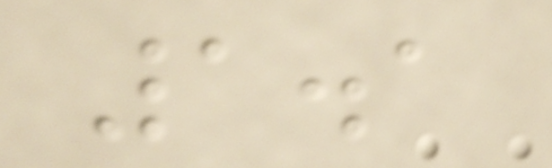1.1
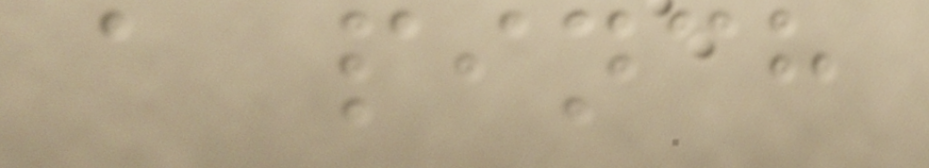a pinch
